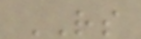RS
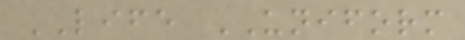LIFE UNIFORM
